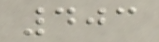403
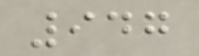947
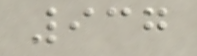937
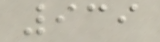939
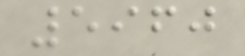5960
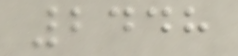2448
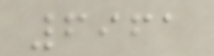6961
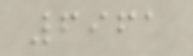6961
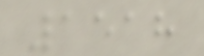1518
